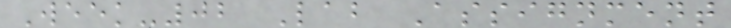Week-02 Lab Assignment
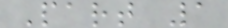Part 1
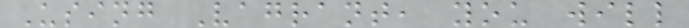Using Vagrant, you will
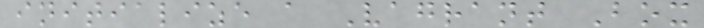initialize a Vagrant Box
